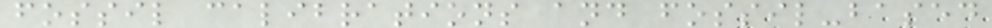fossil calibrations and fossil-based
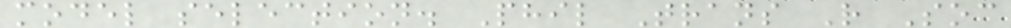model selection. Phil Trans R Soc
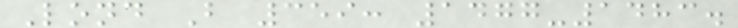Lond B 359: 1477-1483.
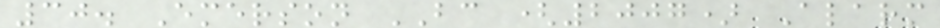30. Emerson BC (2007) Alarm
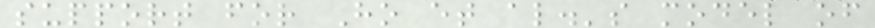support for Ho et al.'s model of
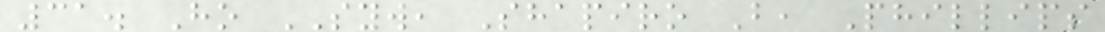31. Ho SYW, Shapiro B, Phillips
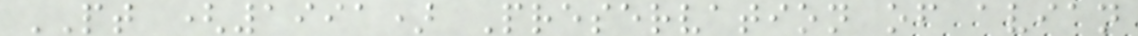PT (1991) Preservation of avian
